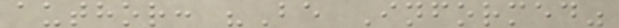author: "Be Informed"
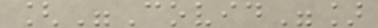["Covid"]
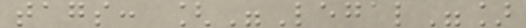tags: ["Legal"]
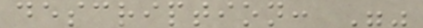description: ""
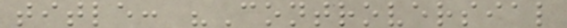title: "Controversial
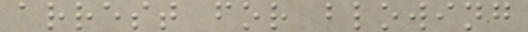arrest for blowing
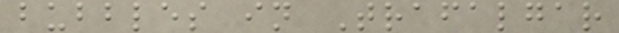bubbles in Trafalgar
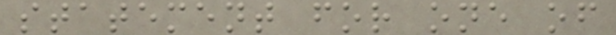statement for one of
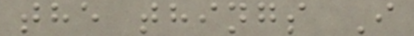the things I
